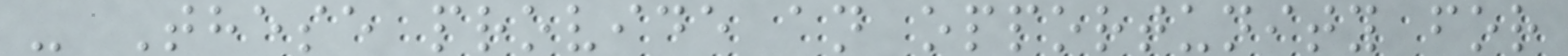- These provide an opportunity for
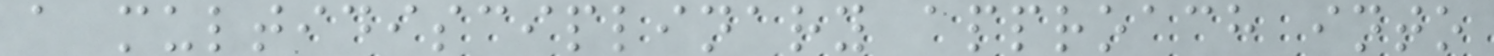a multidisciplinary approach into
